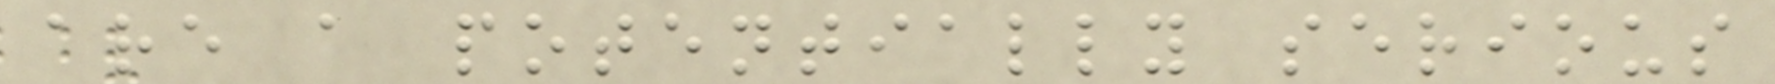are a potentially serious
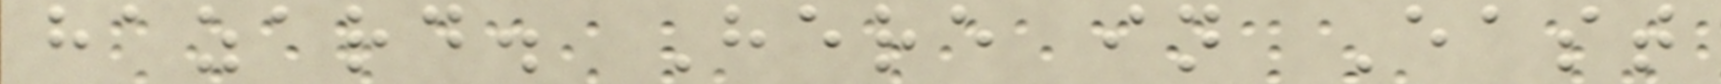hazard. Here in East
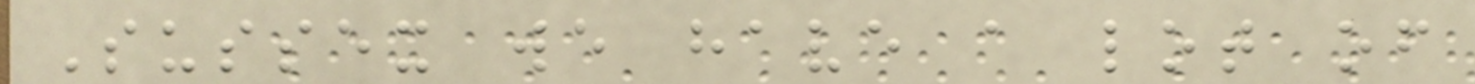Sussex we have a lot of
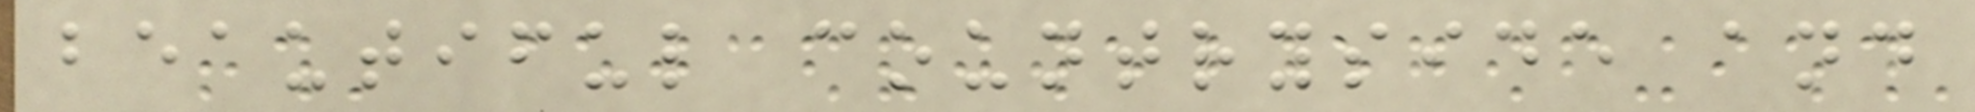beautiful countryside and
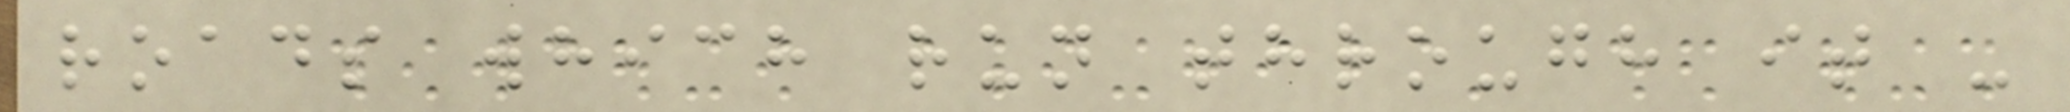roads which run through it -
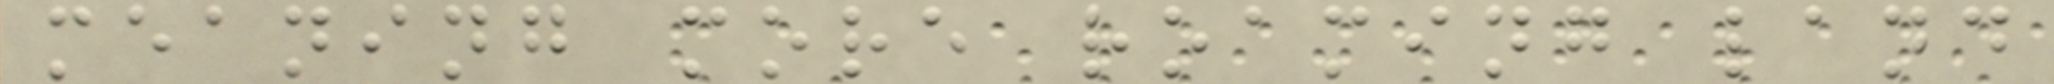meaning more roaming land
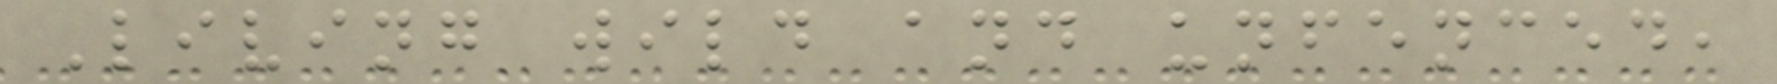Living wild and unfenced,
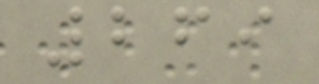269
